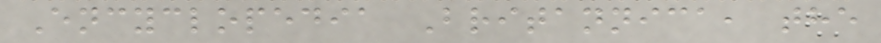Encyclopedia Britannica, the
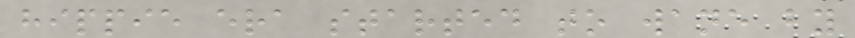hippie era started to wane by
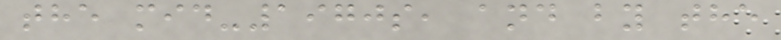the mid-1970s, and by the
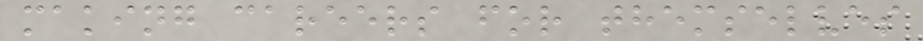making careers for themselves
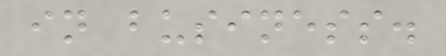in business.
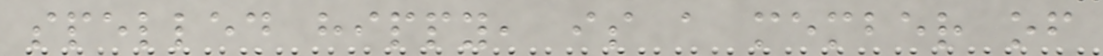spelled hippy, is a member of
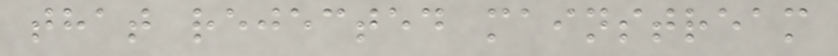that rejected mainstream
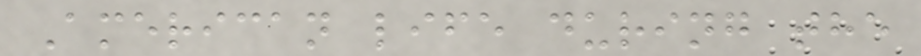American life during the
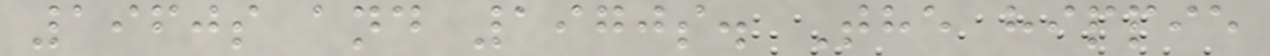1960s and 1970s. The hippie
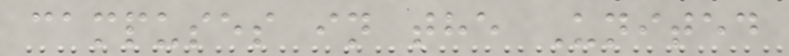campuses in the United
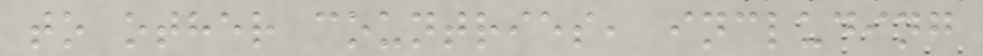to other countries, including
